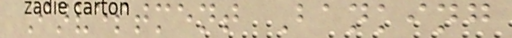Investment Banking
